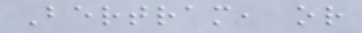Bertram, or
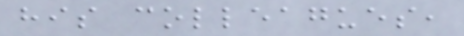his colleagues,
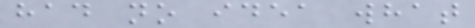had no idea what
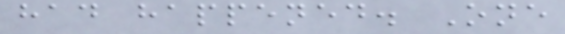had happened. One
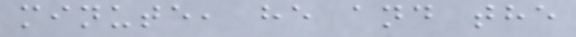minute, he and the
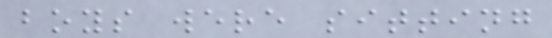boys were sitting
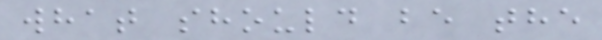what should be the
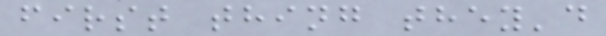first thing they'd
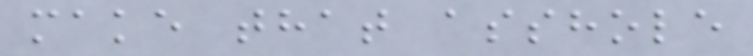make that asshole
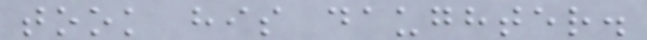took his daughter.
